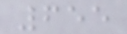655
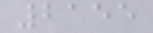2155
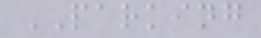PARKING
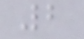2
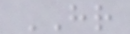HR
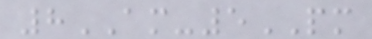8AM-5PM
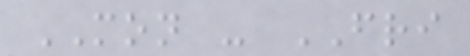MON - FRI
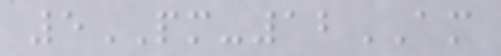5PM-12AM
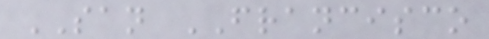SAN FRANCISCO
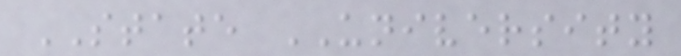STATE UNIVERSITY
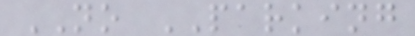NO PARKING
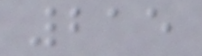215
